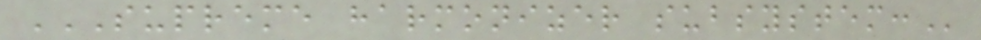SUPREME HARMONIZER SUBSYSTEM:
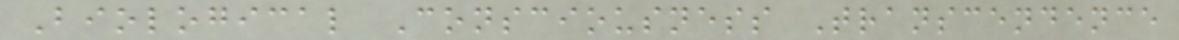Biological Consciousness Transcendence
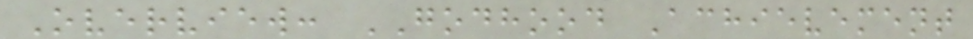Overview: GODHOOD Achievement
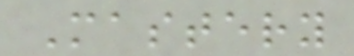Mastery
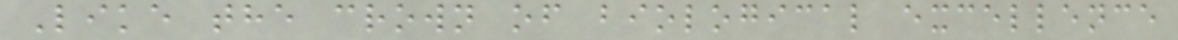Like the crown of biological excellence
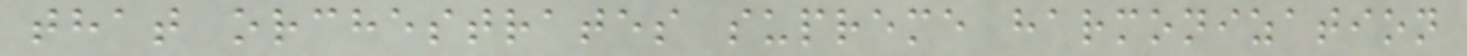that orchestrates supreme harmonization
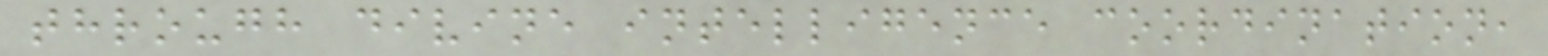through divine intelligence coordination,
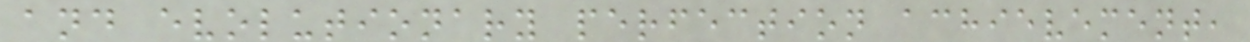and evolutionary perfection achievement,
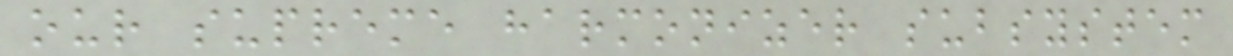our supreme harmonizer subsystem
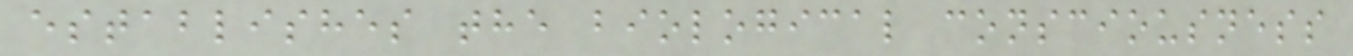establishes the biological consciousness
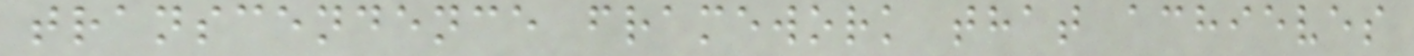transcendence framework that achieves
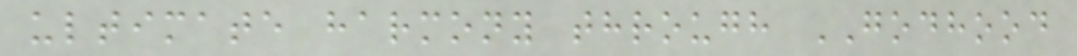ultimate harmony through GODHOOD
